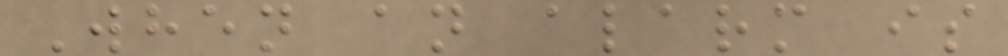When an alarm is
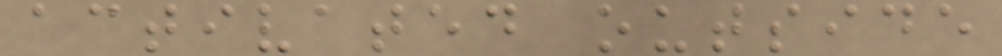activated outside
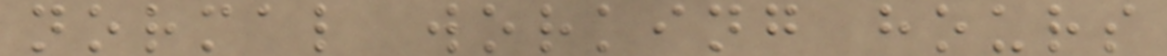normal working hours
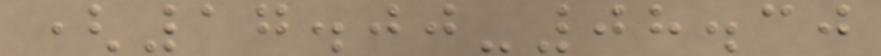(17.00-08.30
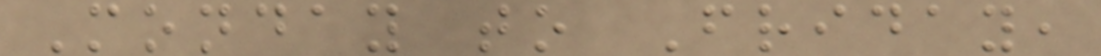Monday to Friday,
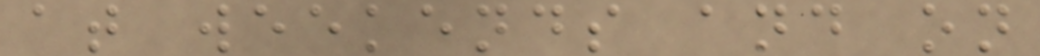at weekends and on
